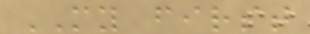MY first
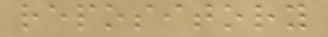repository
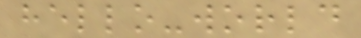hello-world
